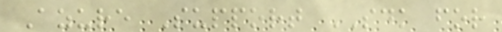Azure Support SDK for
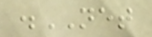.NET
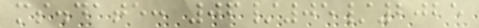ms.date: 06/05/2025
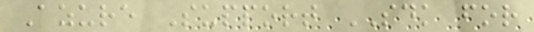Azure Support SDK for
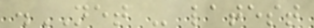.NET - latest
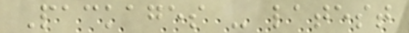Packages - latest
